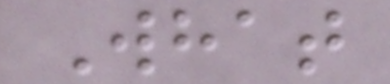What
